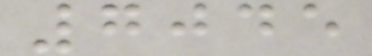7045
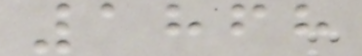1868
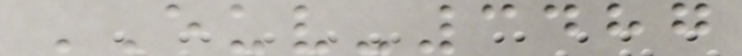EUV-3487
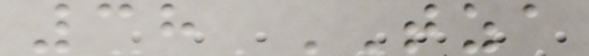38 TZA
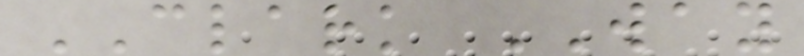CLARK WAY
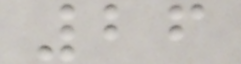26
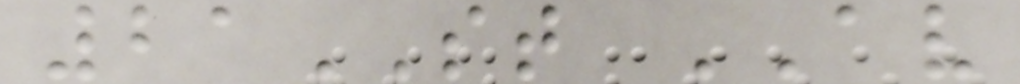21ST AV
